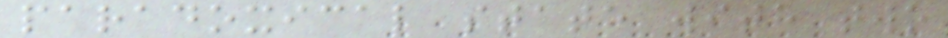paradoxical state with two
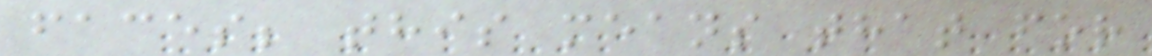faces; this means that for
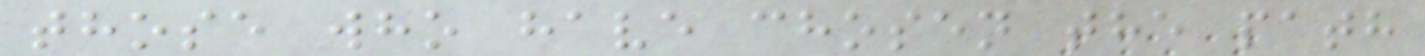those who have chosen the path
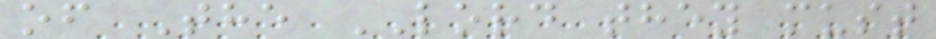of The LORD they must
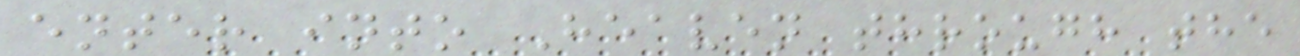enter into Heaven through the
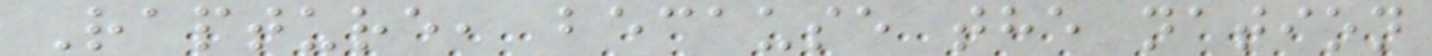Rapture, because the nation
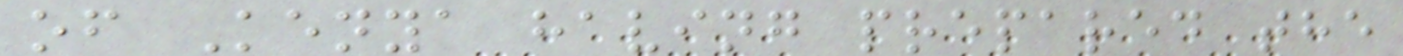of Kenya having prepared the
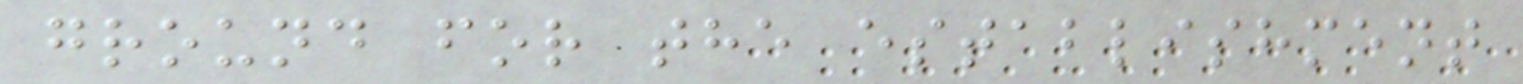ground for the establishment
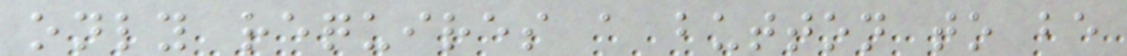only requires a button to be
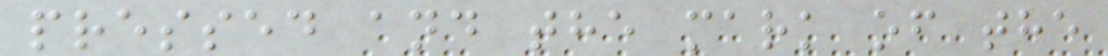pressed and the mark of the
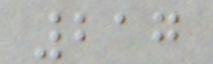217
